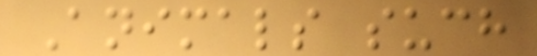Animals such
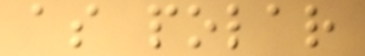as polar
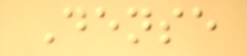Dense
